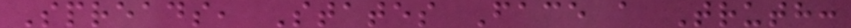Spreads, States Face a Truth:
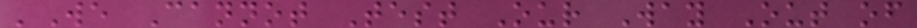'We Cannot Test Our Way Out of
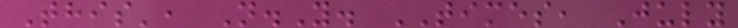This', N.Y. TIMES, July
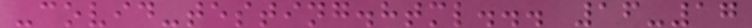-covid-testing.html... 16-17
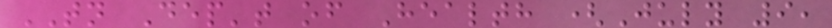TN Dep't of Health (July 9,
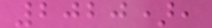2020),
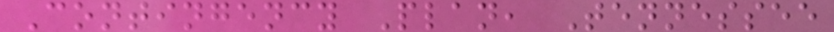Contingency Plan, Tennessee
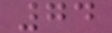74
